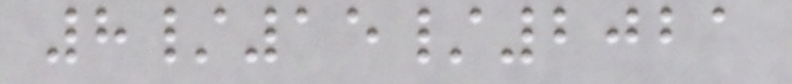8/15/2021
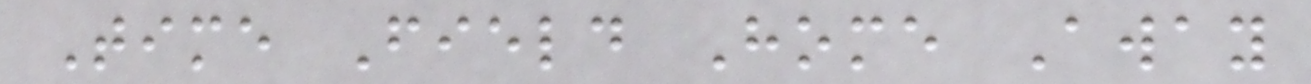Time Field Home Away
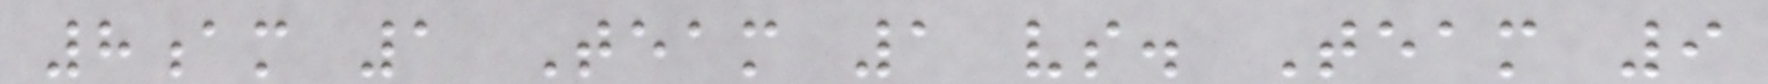8am 1 Team 1 vs. Team 9
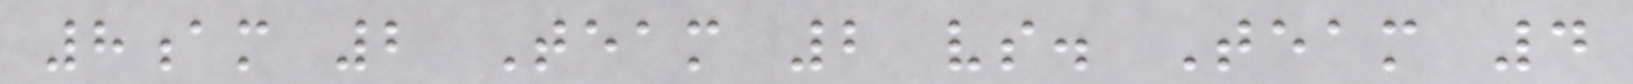8am 2 Team 2 vs. Team 4
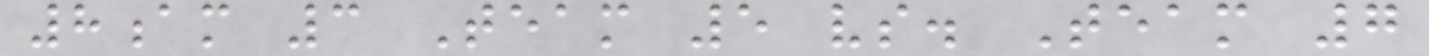8am 3 Team 5 vs. Team 7
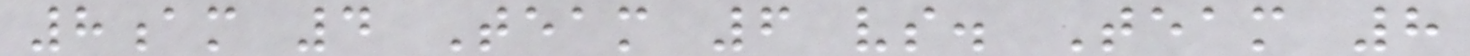8am 4 Team 6 vs. Team 8
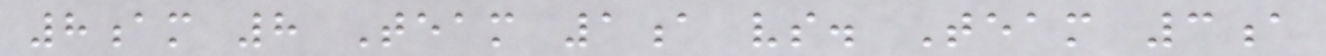8am 8 Team 1a vs. Team 3a
